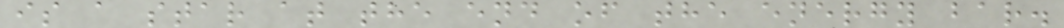is a star at the end of the energy bar.
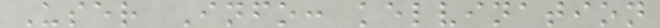User Info: kelvination
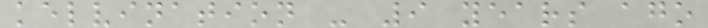kelvination - 9 years ago
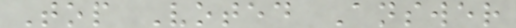Top Voted Answer
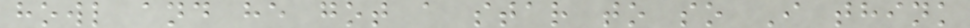howl and he got a star to so I think
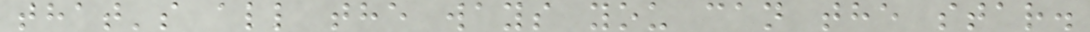that's all the ways you can the star.
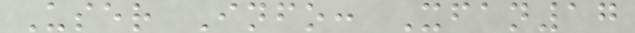User Info: Xfan17
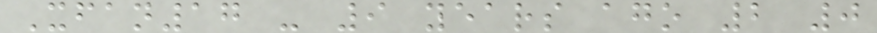Xfan17 - 9 years ago 2 0
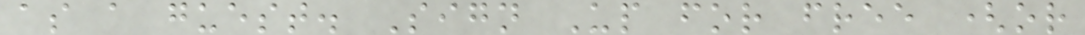as a guest. Sign Up for free (or
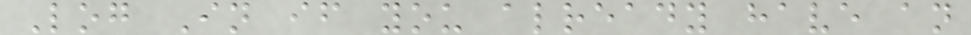Log In if you already have an
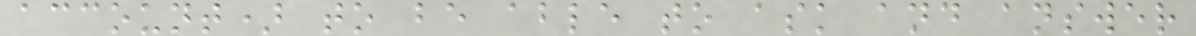account) to be able to ask and answer
